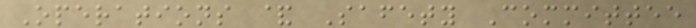Operations & Safety Committee
